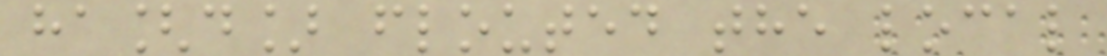ha[d] flouted the local
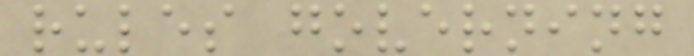rules governing
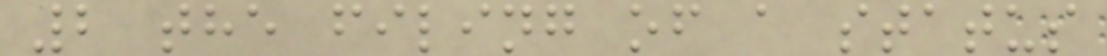2 the filing of a status
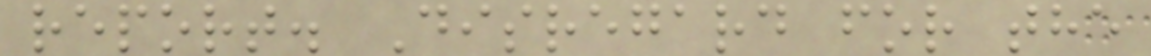report. Disregard for the
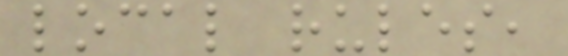local rules,
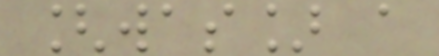[was] a
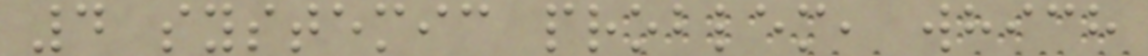4 systemic problem, which
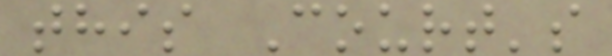this Court's
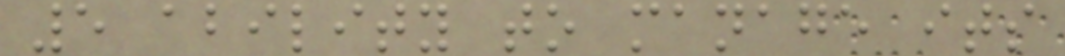5 ability to manage its
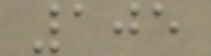105
